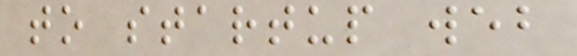to startup web
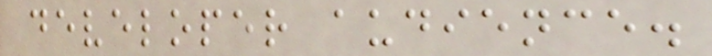developer audience.
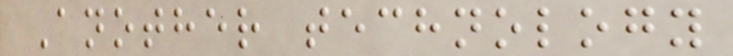Another technology
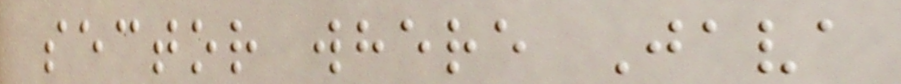sector where Java
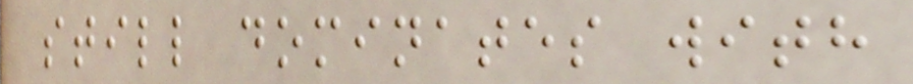still dominates with
